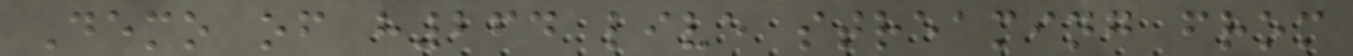Demo of h264 live streaming from
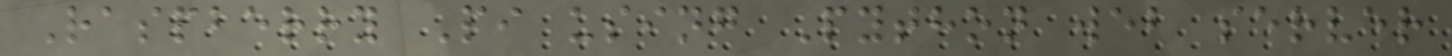Raspberry Pi using Python web server
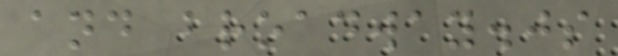and broadway.js
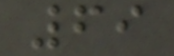69
